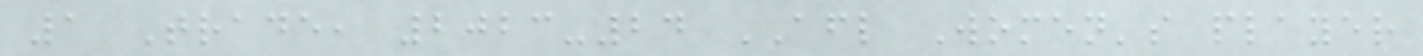1 Trade, 2023-24 AFL Women's player
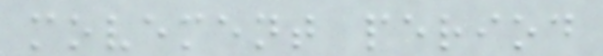movement period
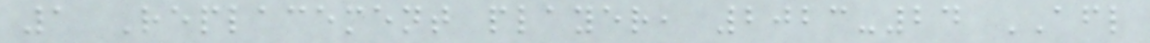1 Replacement player, 2023-24 AFL
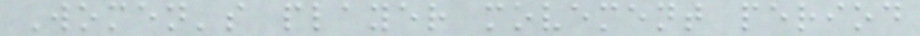Women's player movement period
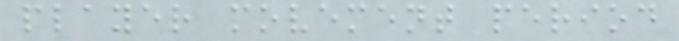player movement period
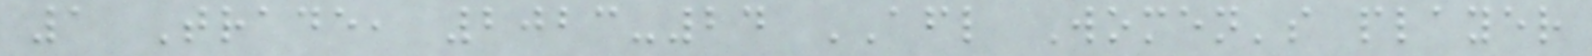1 Trade, 2023-24 AFL Women's player
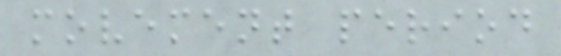movement period
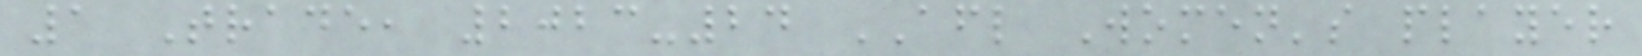1 Trade, 2023-24 AFL Women's player
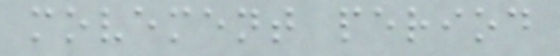movement period
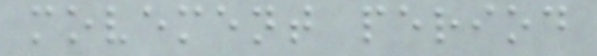movement period
